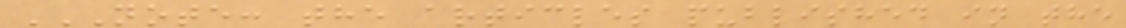NOTE: THE ARTICLES PUBLISHED IN THE
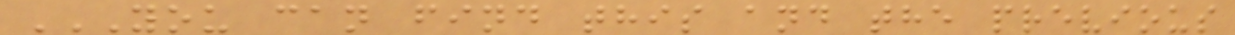YOU CAN FIND THIS AND THE PREVIOUS
